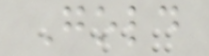Gold
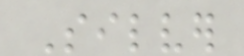Silver
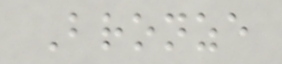Bronze
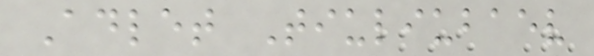Adlet Tiuliubaev
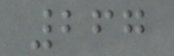267
